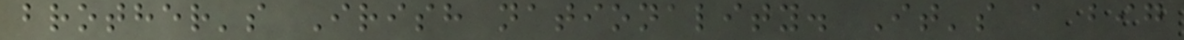brother's Irish nationality. It's a big
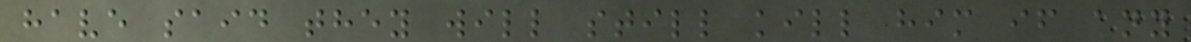have said they will still kill him if any
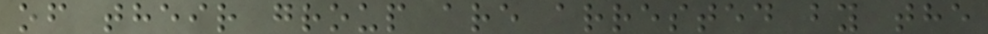of their group are arrested by the
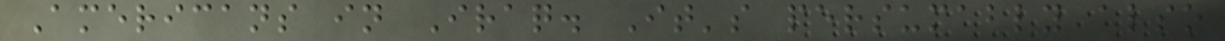Americans in Iraq. It's persumably also
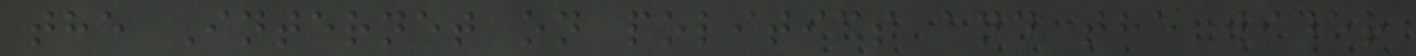the Internet on politics and the wider
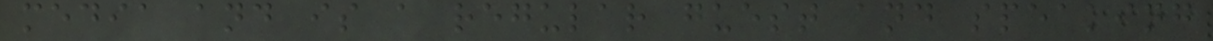media and is a regular guest and speaking
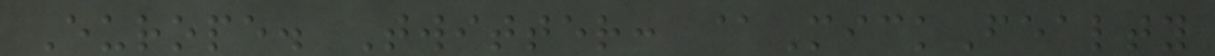Europe. Twitter: @MickFealty
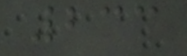233
